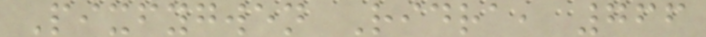Pixfygwen Ridra, 766
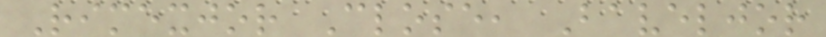Rimexjor Close, Baveljor
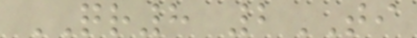QR8 2TI
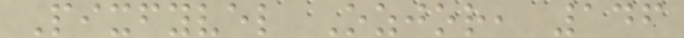Pixfyvel Ozjor, 146
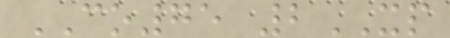CO75 2XP
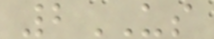2US
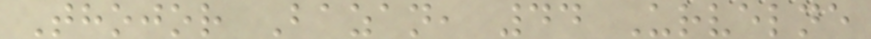Thojor Bazan, 44 Urvelne
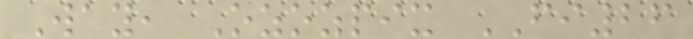Way, Ozozpix FI26
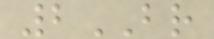2BR
